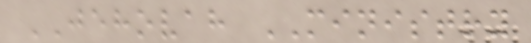JEHOVAH MINISTRY
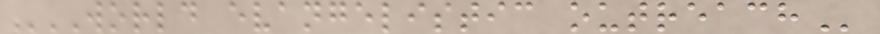WORLD EVANGELISTIC OUTREACH
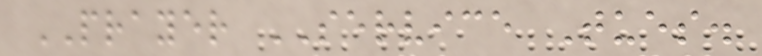PRAYER SERVICE Tues.
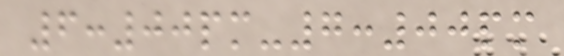6:00pm-7:00pm
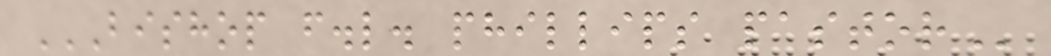BISHOP F.L. PHILLIPS PASTOR
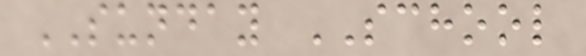SUNDAY SCHOOL
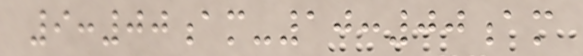9:00am-10:00am
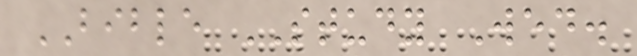BIBLE STUDY Wed.
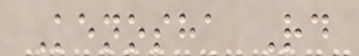Kenosha Rd
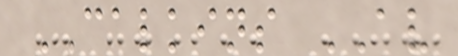CALKINS AV
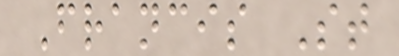Francis St
